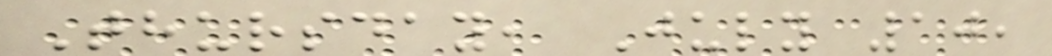Thursday, July 10,
